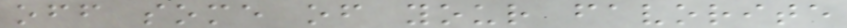off some of your favorite
